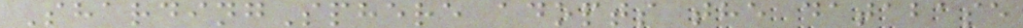ShardingSphere adopts the database
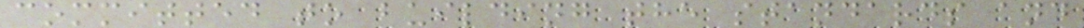committed to building the standards and
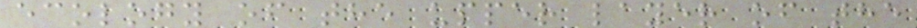ecology of the upper layer of the
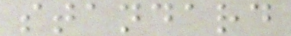standard
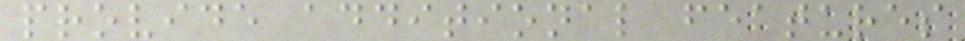provide additional features
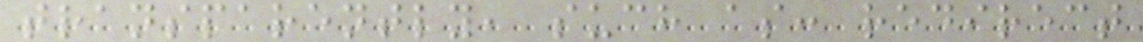transparently, such as: redirect
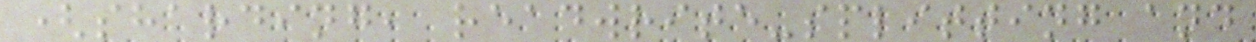(sharding, readwrite-splitting and
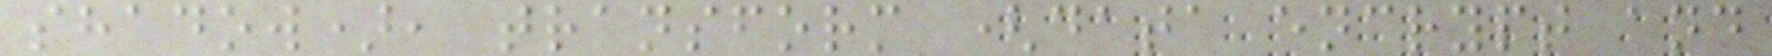shadow), transform (data encrypt and
